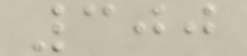300
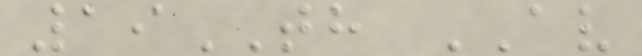19TH AV
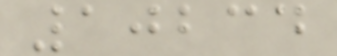10234
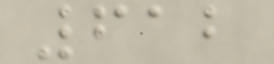612
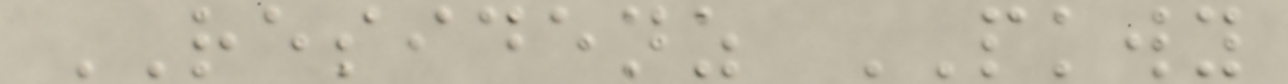RESIDENZ PKWY
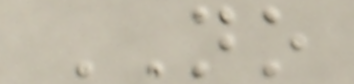NO
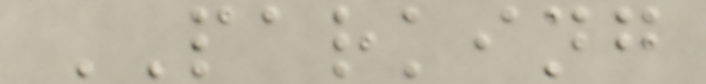PARKING
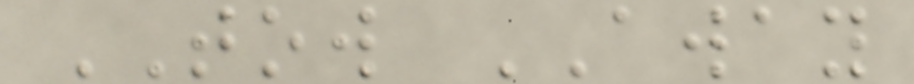TOW AWAY
